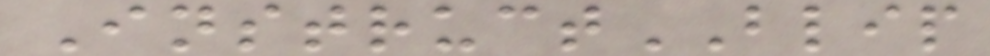InstructBLIP
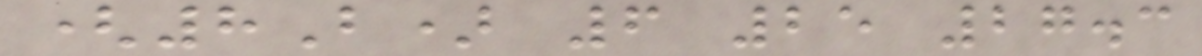(8B) 6 25 27.3
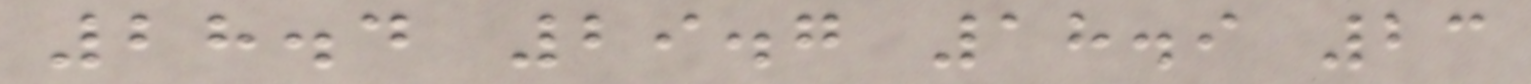28.4 29.7 18.9 23
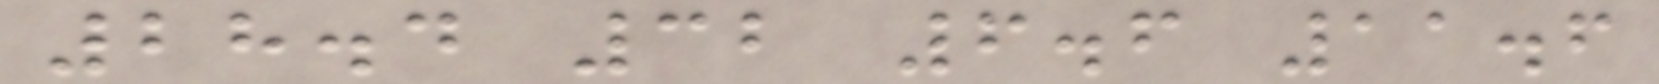28.4 32 6.6 11.6
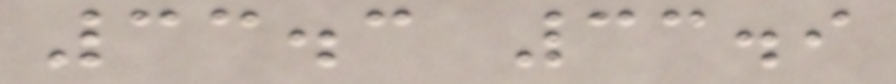33.3 33.9
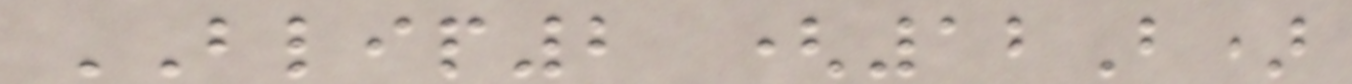BLIP2 (12B)
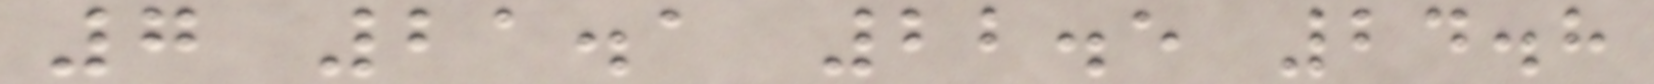7 21.1 22.5 24.8
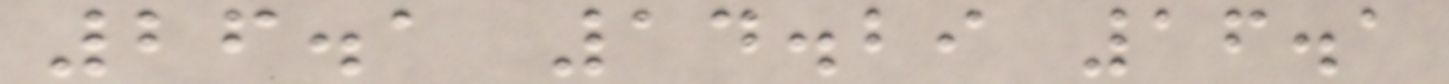26.1 14.29 16.1
